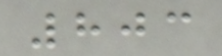803
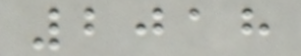2018
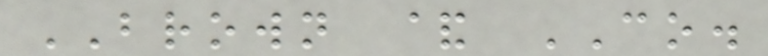BROWN & CO.
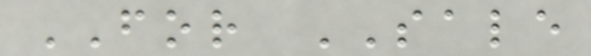FOR SALE
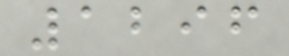1296
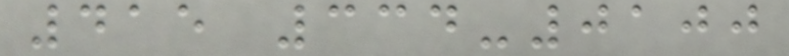415 334-0100
